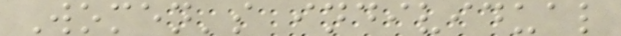Women's individual
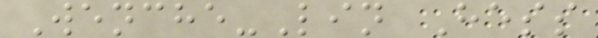Wenche-Lin Hess
